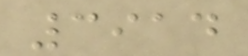3914
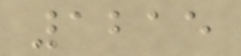1215
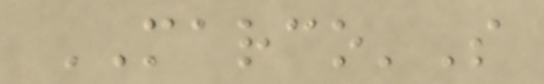MARCO'S
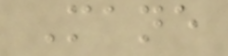Mane
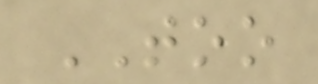TOO
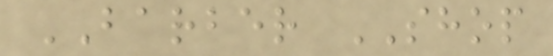BARBER SHOP
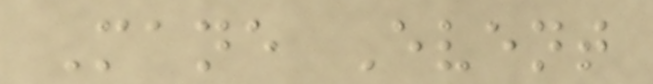Mane Event
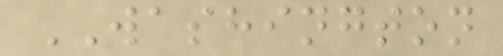WASHINGTON
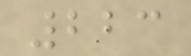223
